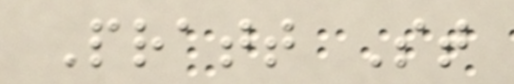Pratt St
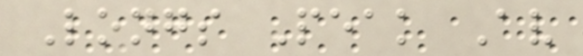Longs Peak Av
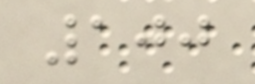100
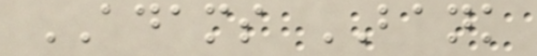ADAMS BANK
